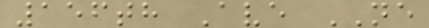156th Ave NE
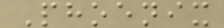Phoenix
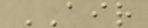AIR
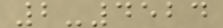2-4524
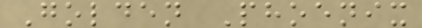Golden Phoenix
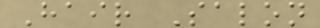Hair Salon
